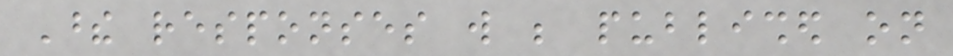These responses will be published on
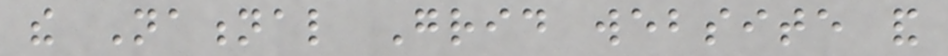the National Grid website and
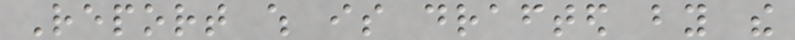Report which is drafted by the
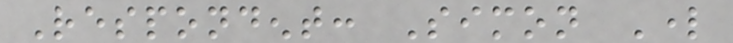Respondent: Simon Lord
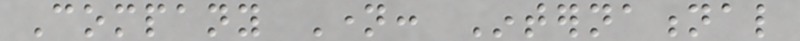Company Name: International
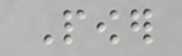Power
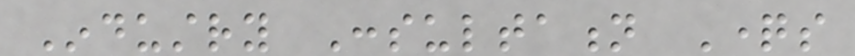Industry Consultation Questions
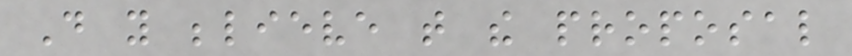Do you believe that the proposal
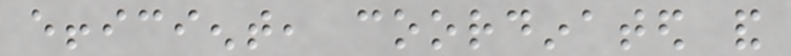efficient, coordinated and
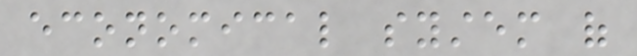economical system of
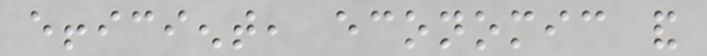efficient, economic and
